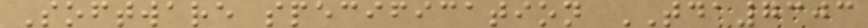Software specification TDA7303
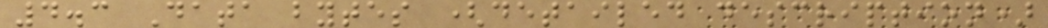4.3 Data bytes (detailed description)
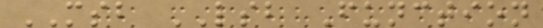MSB LSB Function
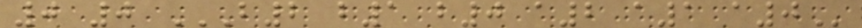0 0 B2 B1 B0 A2 A1 A0
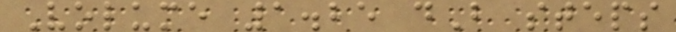Volume 1.25 dB steps
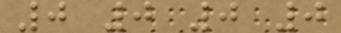0 0 0 0
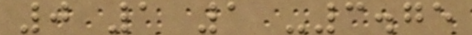0 1 1 -3.75
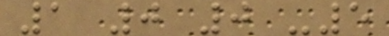1 0 0 -5
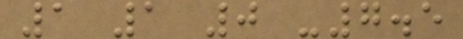1 1 0 -7.5
